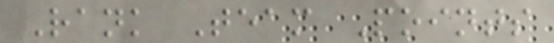Rank Team Points
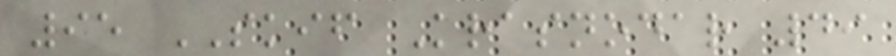95 SKIF Krasnodar 49
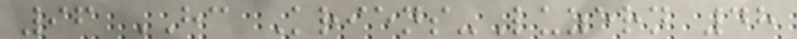96 HC Kriens-Luzern 48
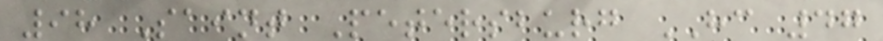98 Saint Petersburg HC 47
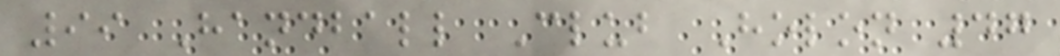99 Handball Club Holon 47
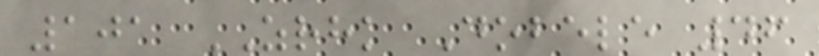101 ZRHK Dobele 46
